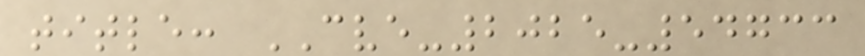title: CVE-2025-54733
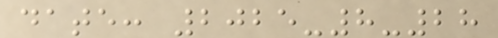date: 2025-8-28
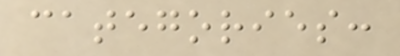categories:
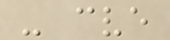- cve
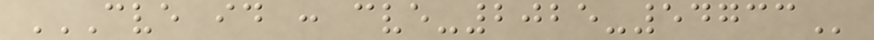CVE ID : CVE-2025-54733
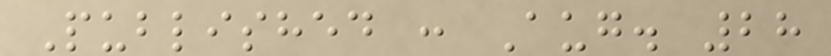Published : Aug. 28
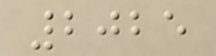2025
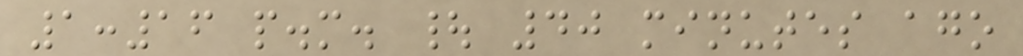1:16 p.m. | 40 minutes ago
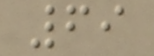69
